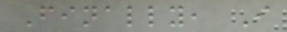Finally, I
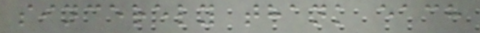sincerely thank each
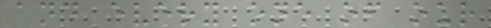and every one of our
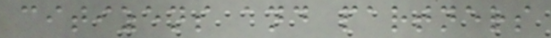citizens and partners
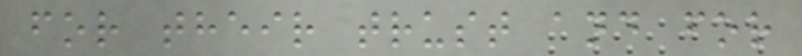for their trust and for
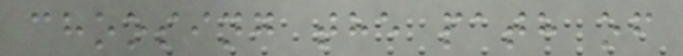choosing the path of
